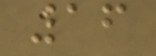16
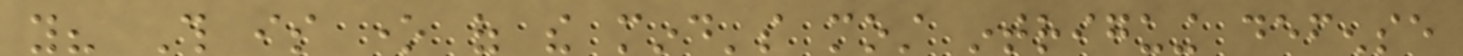you? This is one of the mind's most intriguing defense
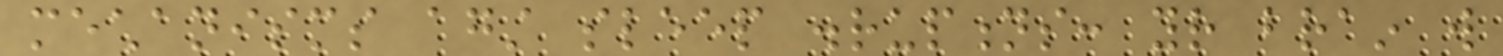mechanisms against sleep disruptions: your brain will
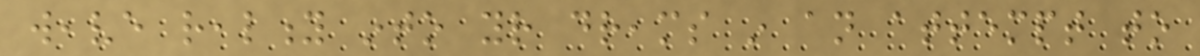weave reality into your dreams in an attempt to
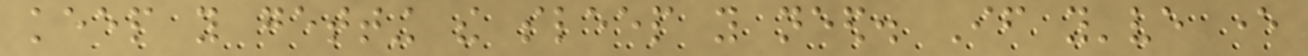keep you getting the sleep you need. If you've ever
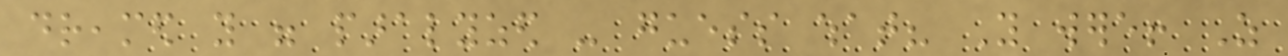dreamed you were paralyzed - guess what? You were! As
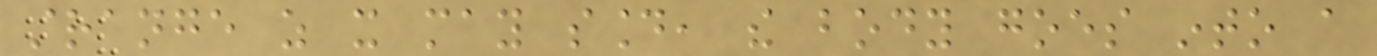strange as it may sound, the body goes into a
